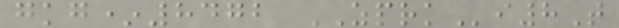gkg*8472 ZPRKi8T
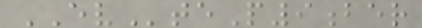EVteP9ber
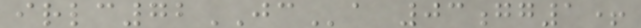irlc72JCa 03gg1+
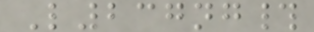L237ng#
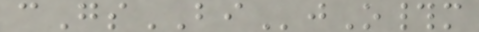cGsBIjO#m
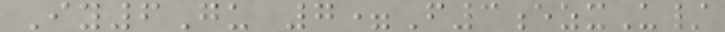Iy6Gu 7=F3ezxU/
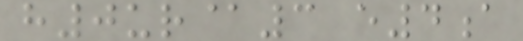h0ur@3 e4a
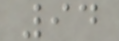94
